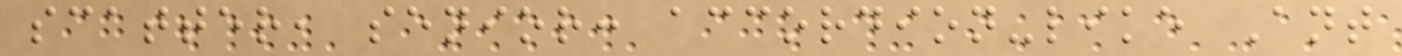scatter, senior: accordion-like Ant
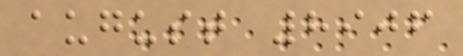august 8906
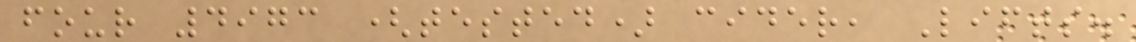four 4973 (tested) cider, Lifts.
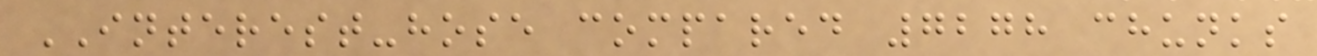INTEREST-hose compared 7278 chunks
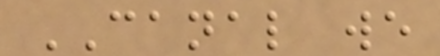CANAL we
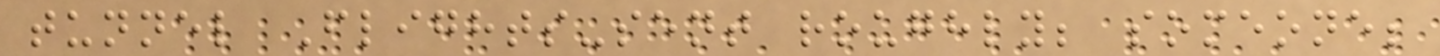tunnel Flights-sent roughly; someone;
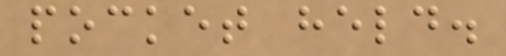pocket held.
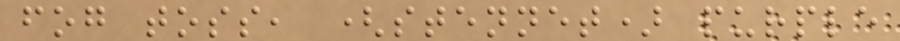fog toss, (stennet) purple
